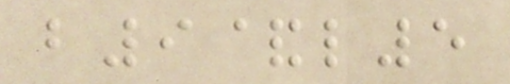b9&l5
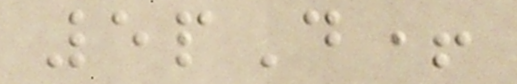5pD+
